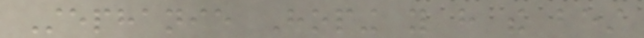Stephanie Hoping you have the best
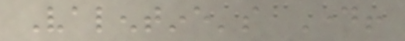Valentine's Day!
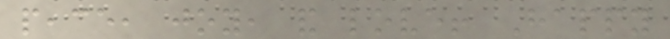peace, joy, and love! Happy
